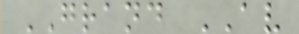GRAND AV
